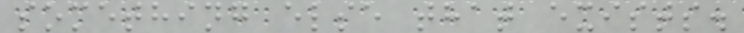something else that exists.
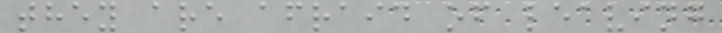they are afraid of leaving
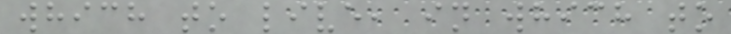which to live, in which to
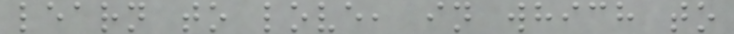learn to love, in which to
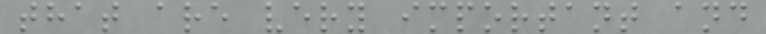that are very important and
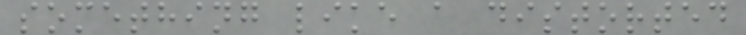something like a distorted
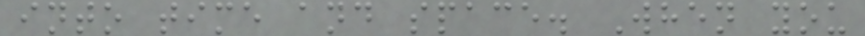into time and space. When you
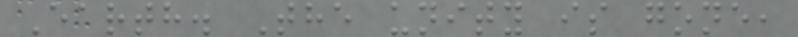Earth. The unity is gone,
